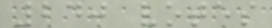240 votes
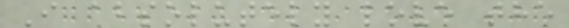I absolutely love the
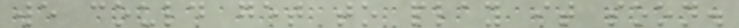we could get to play it soon.
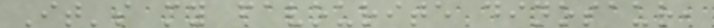It's my favourite dinosaur,
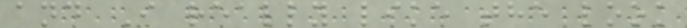and I really like the look
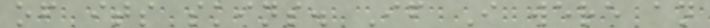of its skins. If I were an
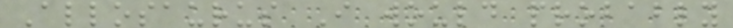Allosaurus I would probably
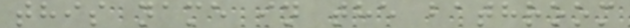this name in the bathroom
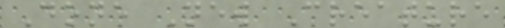Done New Creature
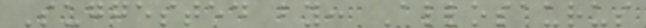Suggested by: Allosaurus
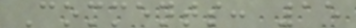Comments: 15
